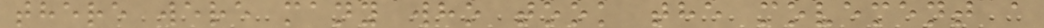there were many who took the movement a
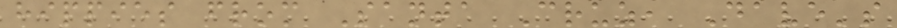hippies from Santa Cruz, Dave's
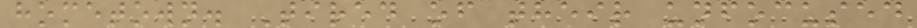hometown. Tired of their unfocused
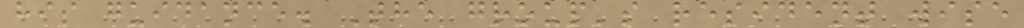his guidance. The group's resident wise
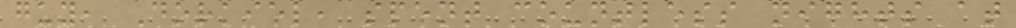guy, Dorkiel, spent countless nights at
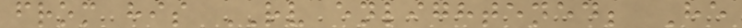from his RV enlightened; He
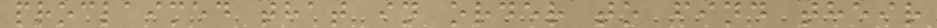proclaimed that in order to find their
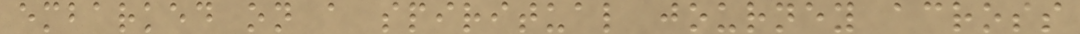embarked on a spiritual journey across
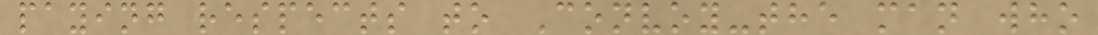paying respects to Convoy-the man who
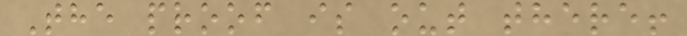The proof is out there!
